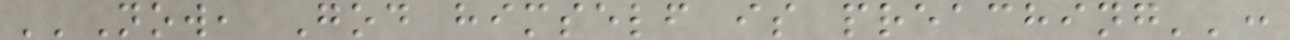''Now, God himself is preaching'':
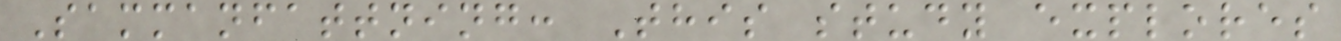Sammanfattning: This study explores
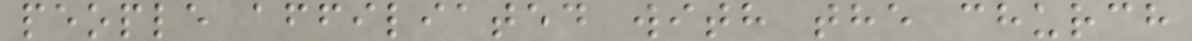people affiliated with the church
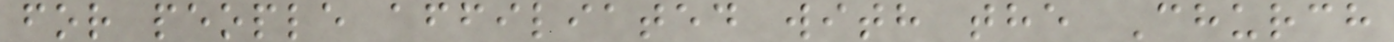for people affiliated with the Church
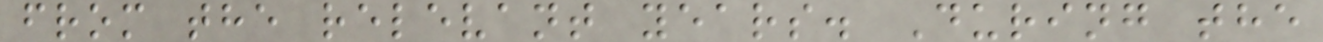from the relevant years. During the
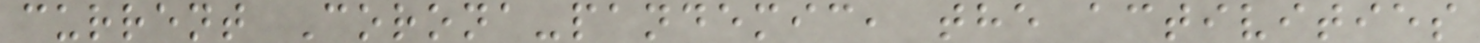current Corona-pandemic, the activities
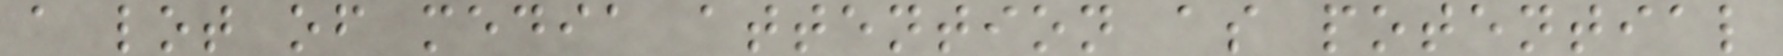a lot of media attention as potential
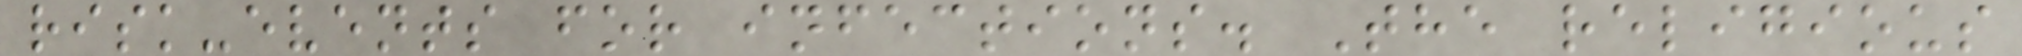risk-events for infections. The religious
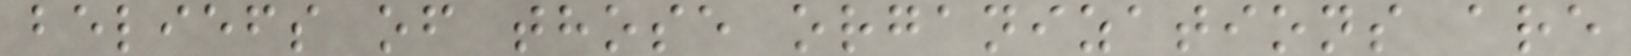beliefs of those organizations are
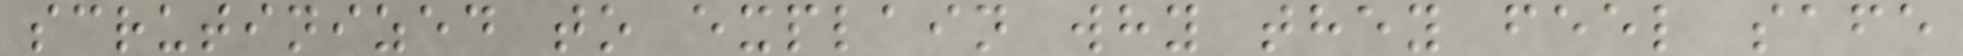scrutinized to explain why they feel safe
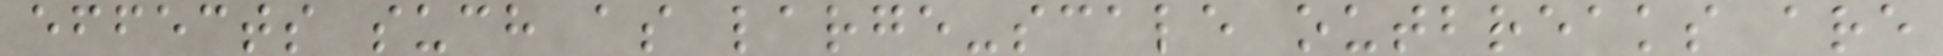effects such as large-scale outbreaks are
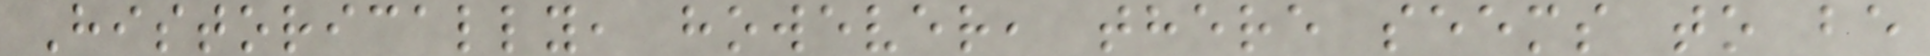Historically, however, there seems to be
